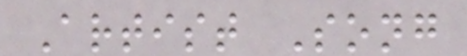Artist Song
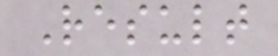Result
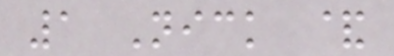1 Nick &
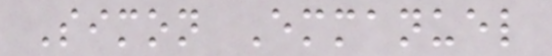Simon Emmanuel
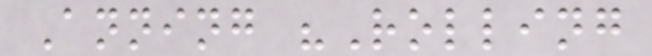Anning "Rolling
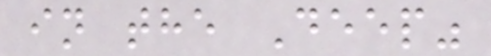in the Deep"
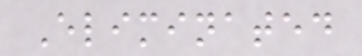Eliminated
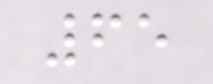65
